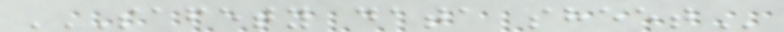SAFETY DATA SHEET
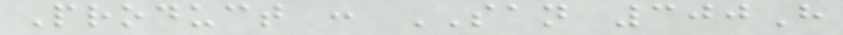Product : SAN 300H
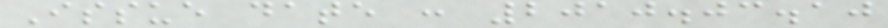Issue date : 2010.03.10
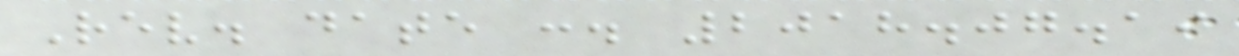Rev. date :. 2018.07.19
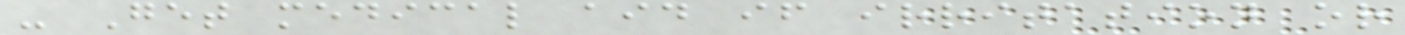- Get medical aid if irritation or
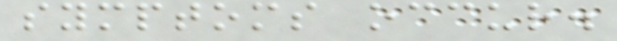symptoms occur.
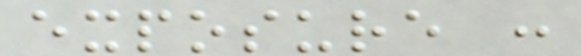exposure :
